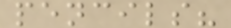pencils?
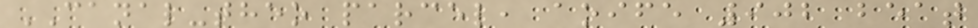CANAL-theo parcel, aoife 902 beat
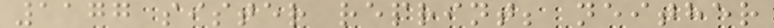1177 sister reprint; neither
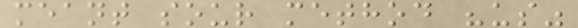meant sour method "us"
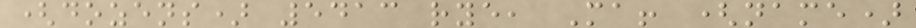(dozens) 5413 rye, Ma! (name)
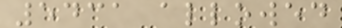5431 allowed
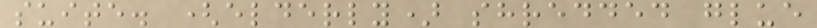suite. (elderly) shredded glue
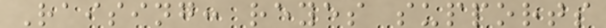Raising: reyes supports
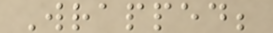Wrapped;
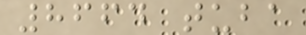8664 tuba
